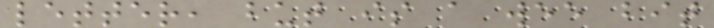letter, but is a wee bit
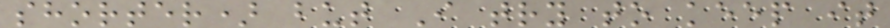shorter) but I try to keep it
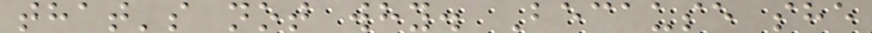that's not why. Because she
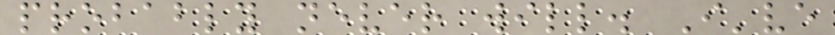probably never will. I've
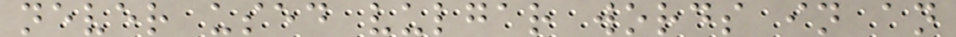never used vulgar words in an
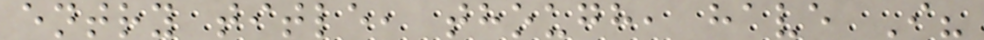entry title, though, have I?
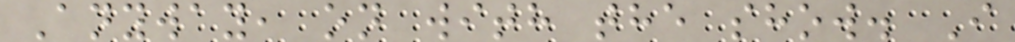Anyway, on with the show. I
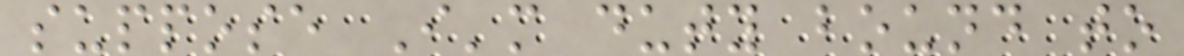suppose I'm duty bound to
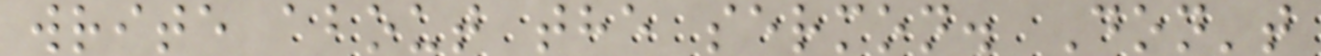write about the sermon. Don't
